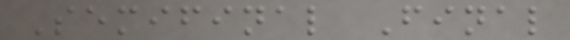Semifinal Final
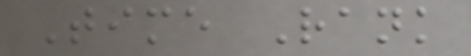Time Rank
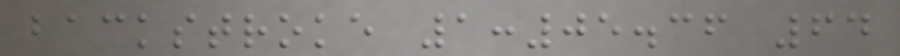backstroke 1:05.36 64
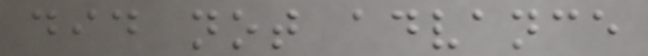did not advance
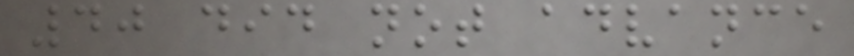40 did not advance
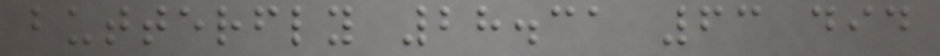butterfly 28.31 63 did
